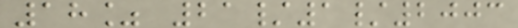18% 21/1/2003
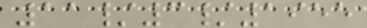11/3/1955
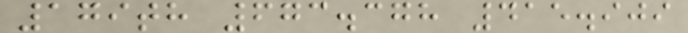179th 673.378 415.909
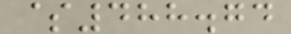$488.74
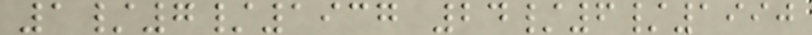1/7/1937 24/6/1990
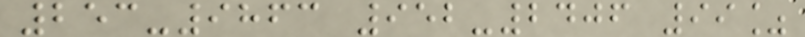253-9863 952-2406 99%
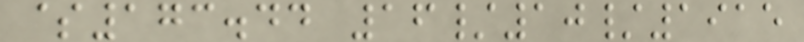$173.44 16/10/1915
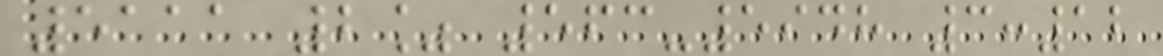5111 2% 563-5948 3:12
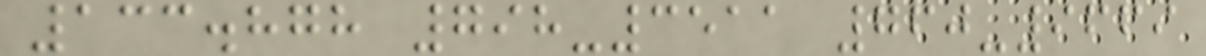133.878 798-3511 760-9669
